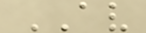AV
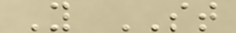Y ST
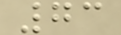73
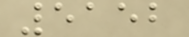5152
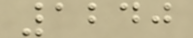1240
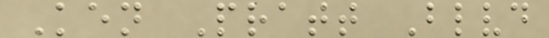Ken Pratt Blvd
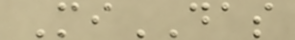MiDAS
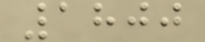1800
